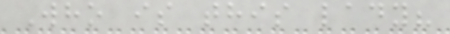Who is this lady?
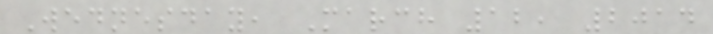Wednesday, March 12, 2014
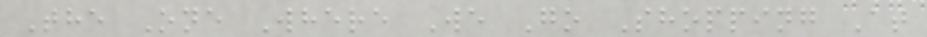The One Where We Go Shopping At
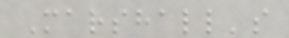Marshall's
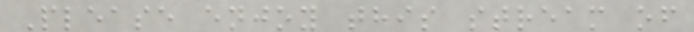Please enjoy this stream of
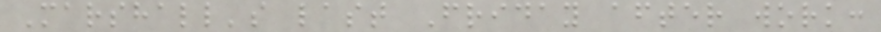Marshall's last Friday after work:
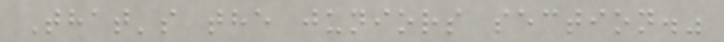That's the juniors section."
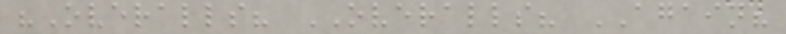"Overalls? OVERALLS? AGAIN?
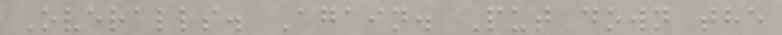Overalls. Again. Put down the
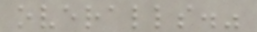overalls."
